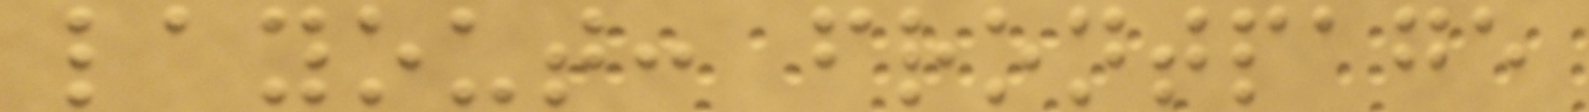layout: frontpage
